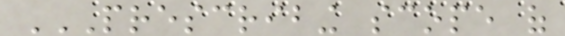PRESCRIBING SCOPE OF
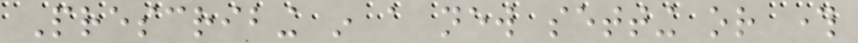Prescribing in a new setting or through
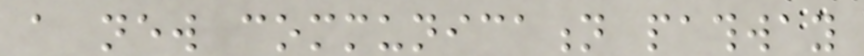a new communication pathway
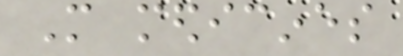More medicines
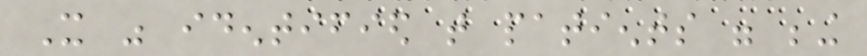It was identified that patients were being
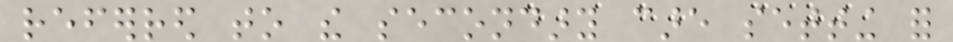referred to the secondary care setting for
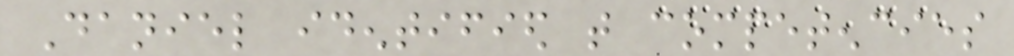Daniel identified that competencies
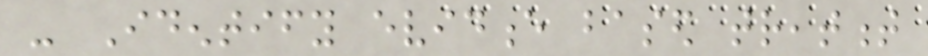- Identify evidence based treatment
